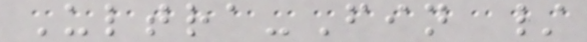Ultra-Fin /
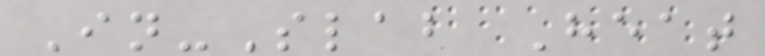In-Slab Heat
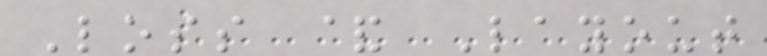Loss & Layout
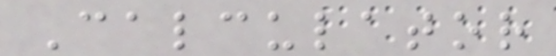Calculator
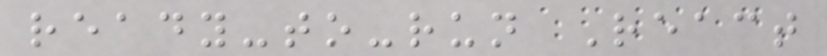ready-to-run React
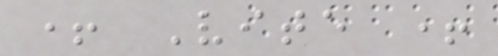+ Vite +
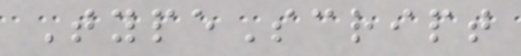TypeScript
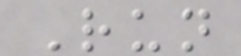Run
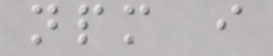npm i
